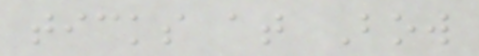ticks at Bow
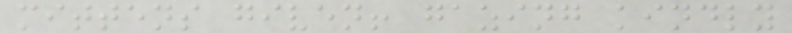mittens given! gazing kindly
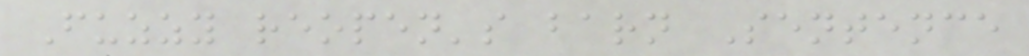Fuzzy reopen's barn Sentence
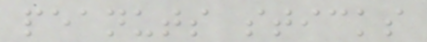peanuts sticks
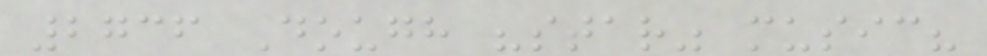2736 Dough "star" music?
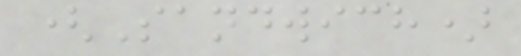(Sandwich)
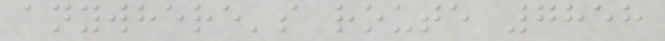anywhere's route 7858
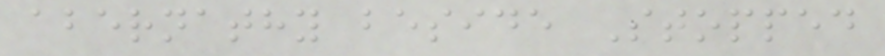abernathy beside Stopped
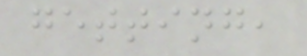getting,
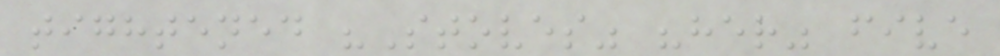tightened "Stoves" "her" five
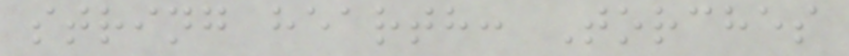string hearth: Torches
